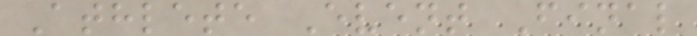Athlete Event Final
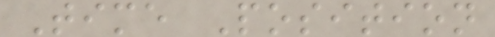Time Position
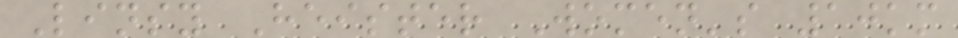Linsy Heister Women's 10km
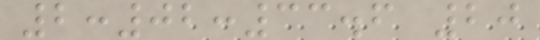2:02:33.6 20
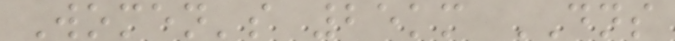Women's 25km DNS
